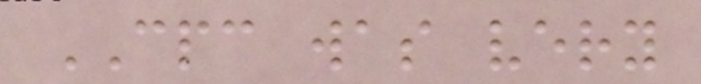CPC was very
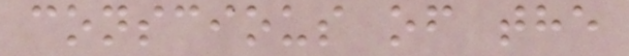conscious of the
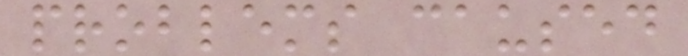problems caused
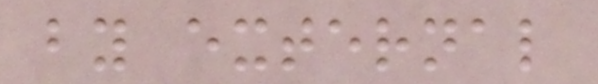by external
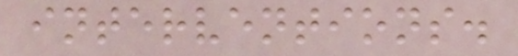interventions.
